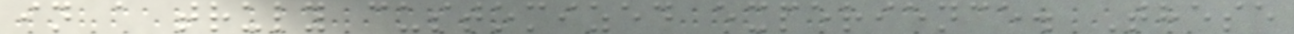in a truly customized experience. These
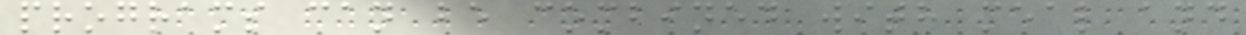programs can be combined with meal and
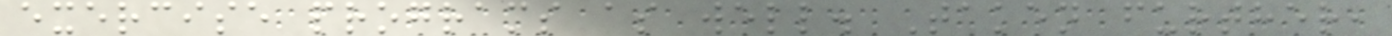exercise programs as well. Taken further,
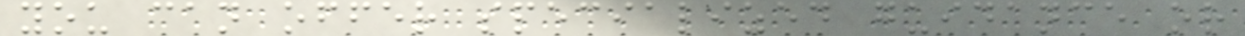you can offer specialized guidance or
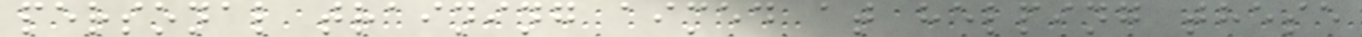personal training aimed at helping these
